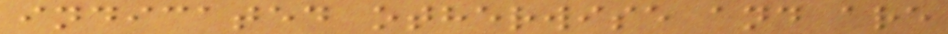indicated otherwise and are
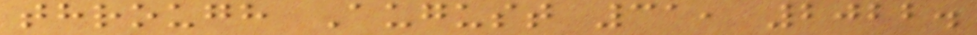through August 31, 2022.
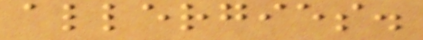allergies.
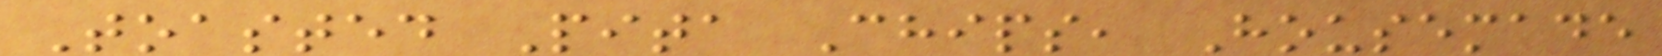Toasted Pita Chips, Housemade
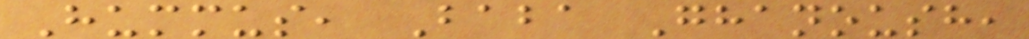Hummus, Baba Ghanoush,
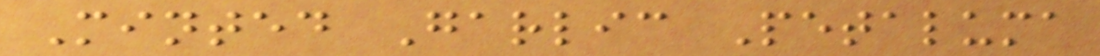Minted Garlic Petaluma
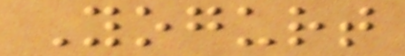Yogurt
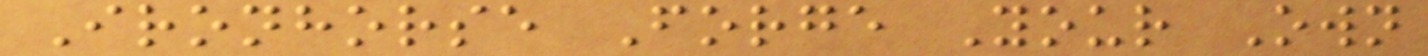Ironhorse Forge Your Own
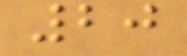20
